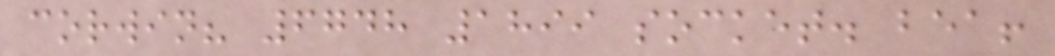corwin? 6748 1899 socket. bea!
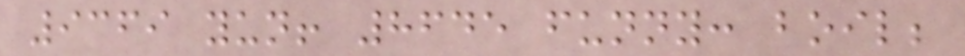9369 yun! 8645 funny: boil;
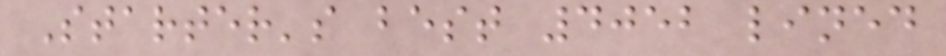Starter's best 4052 lined
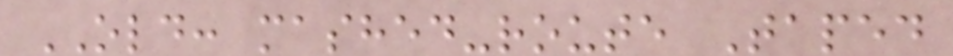OLD: mashed-route Taped
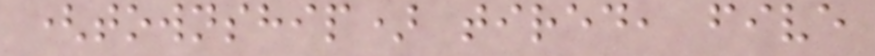(township) tired, five
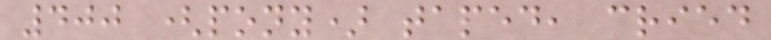400 (pony) taped, cried
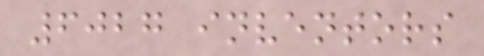6027 inventors
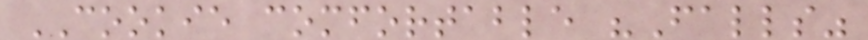COOKIE comfortable "Falls"
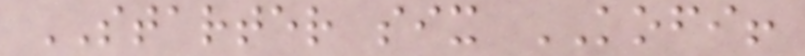STARTER six KOFI!
